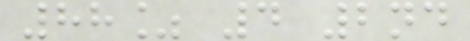88% 4 2nd
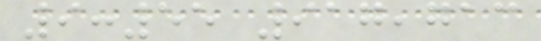9:55 917,713
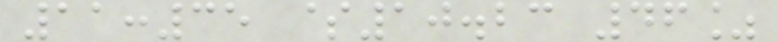11:35 $10.23 46%
